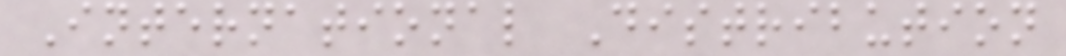International Distribution
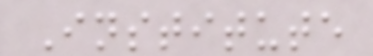Institute
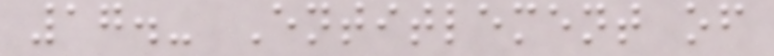17.- Entitlement of
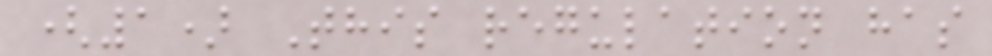(1) This regulation has
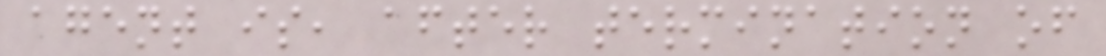agent is, after termination of
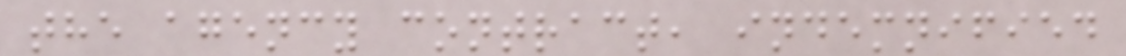the agency contract, indemnified
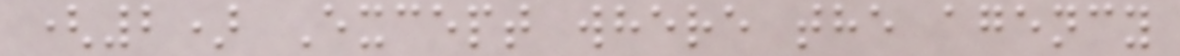(2) Except where the agency
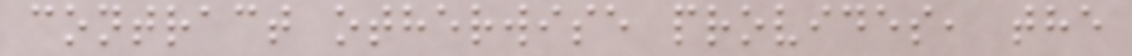contract otherwise provides, the
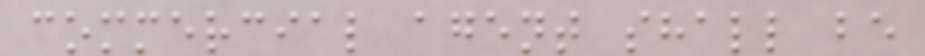commercial agent shall be
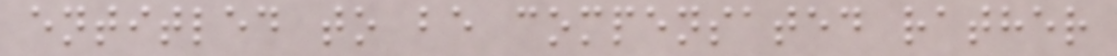entitled to be compensated rather
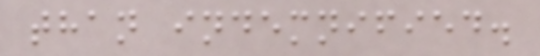than indemnified.
